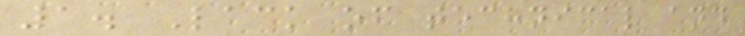1. Lack of technical and
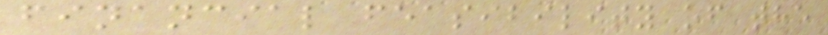financial feasibility of the
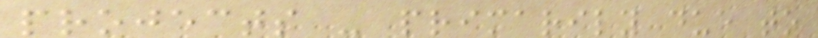projects - primarily due to
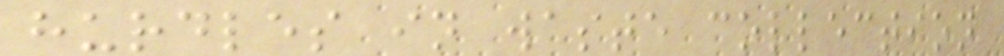hurdles in waste collection
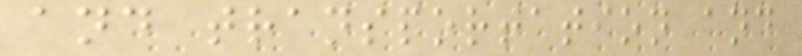and transportation and
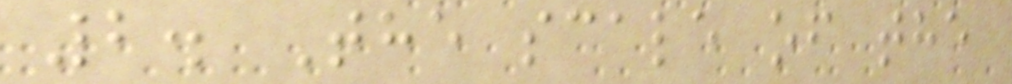2. The scale of the
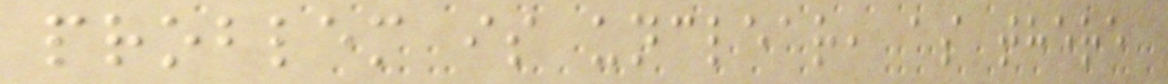problem is unclear, as there
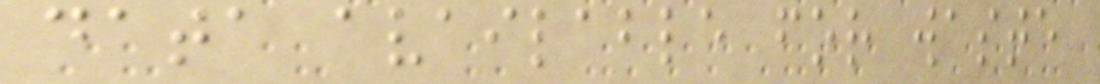data available for waste
